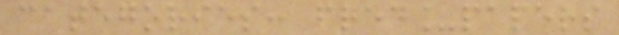categories: fred_papers
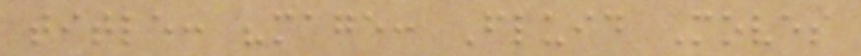title: "mage: Fluid Moves
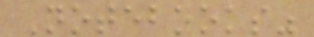Notebooks"
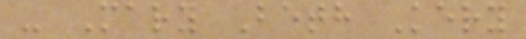- Mary Beth Kery
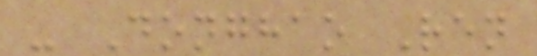- Donghao Ren
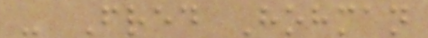- Fred Hohman
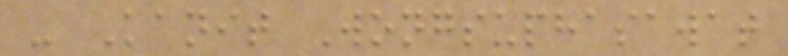- Kanit Wongsuphasawat
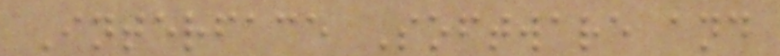Interface Software and
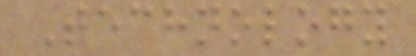Technology
